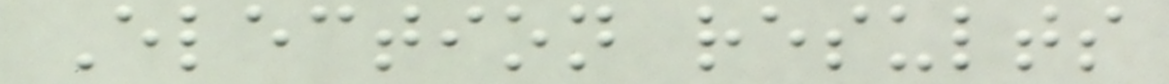Election results
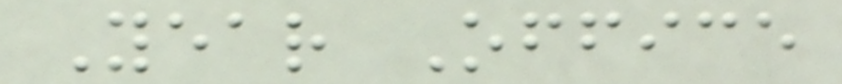Year Office
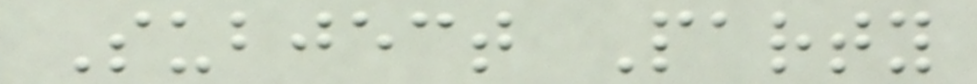Subject Party
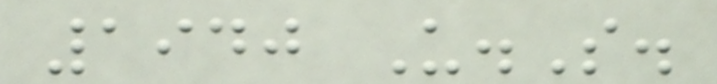1940 U.S.
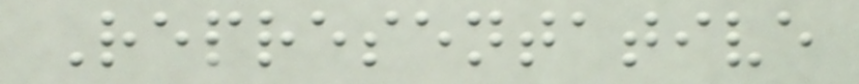Representative
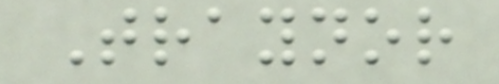Traynor
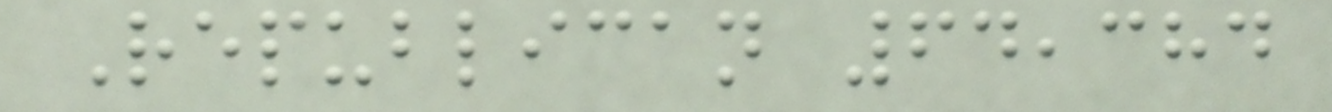Republican 64,384
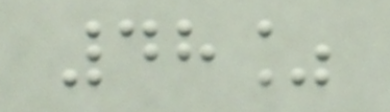48%
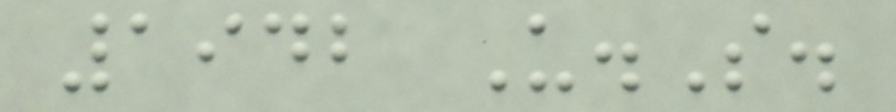1942 U.S.
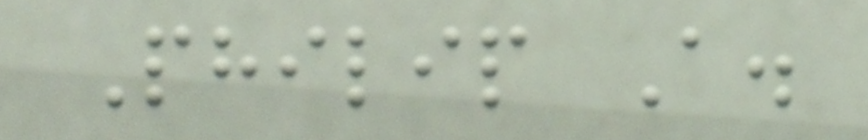Philip A.
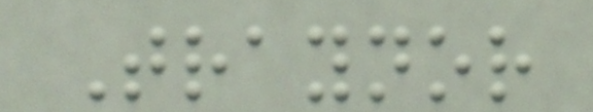Traynor
